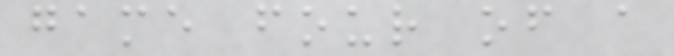game four of a
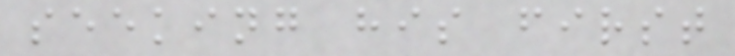seeking his first
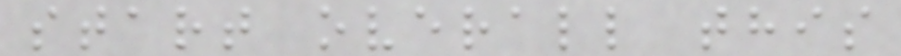start overall this
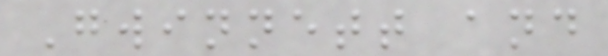Gwinnett and
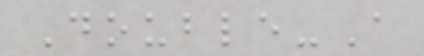Double-A
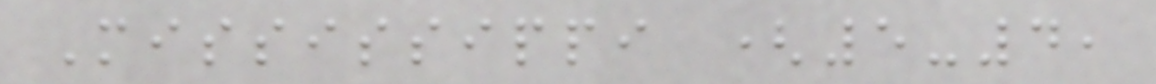Mississippi (5-4,
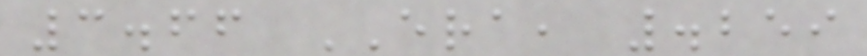3.66 ERA, .259
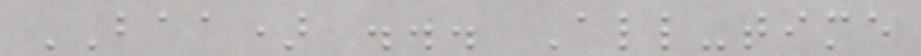BAA) ... All-time
